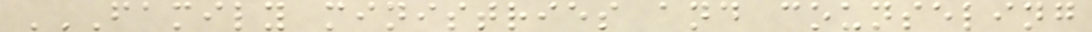FAMILY MINISTRIES AND COUNSELING
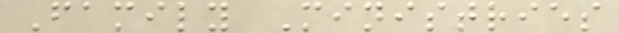Family Ministries
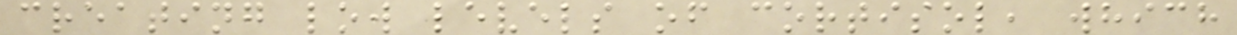creating low levels of cortisol, which
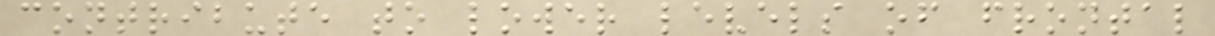contribute to lower levels of frontal
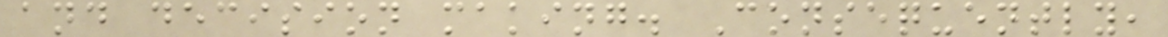and decision making. Consequently,
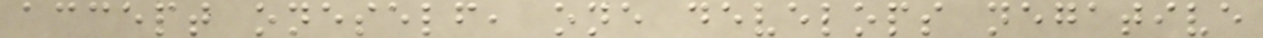accept oneself, one develops negative
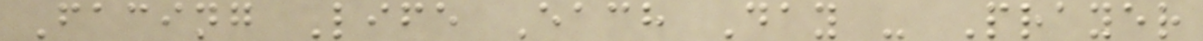Facing Life Each Day - Prayer
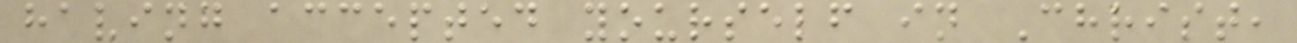having accepted yourself in Christ,
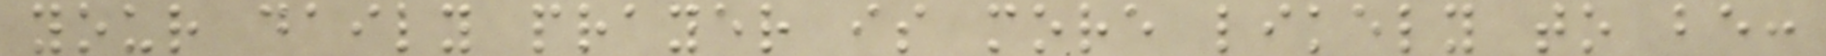your daily prayer is more likely to be:
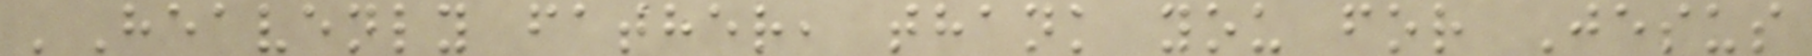'Heavenly father, thank you for Jesus
